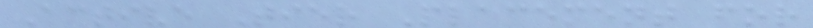Active Tier Placement for
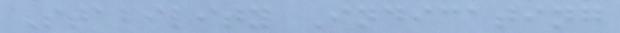Stability Indicating
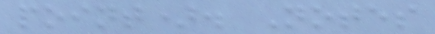point). Notes
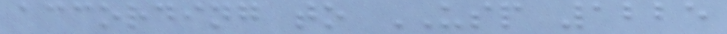according to USP 1225
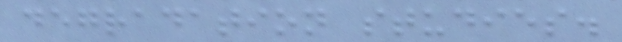degradation studies.
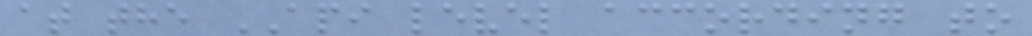at the API level according to
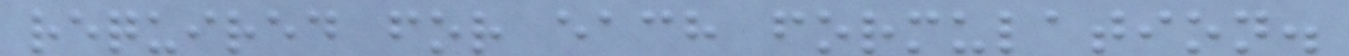required for each formulation.
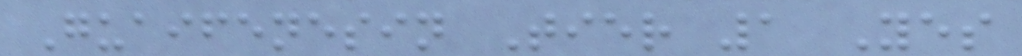Guaifenesin Tier 1 Yes
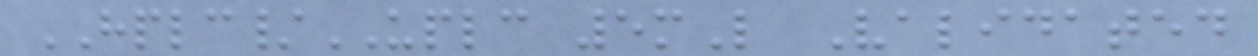HPLC/UPLC 5mL Validated
